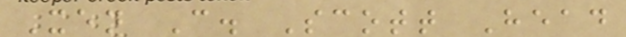Xen C. Scott Head
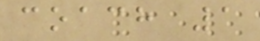coach 1
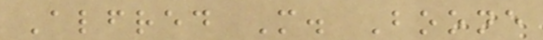Alfred M. Boone
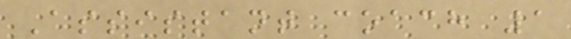Assistant coach 1
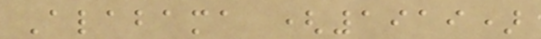Alabama (1919)
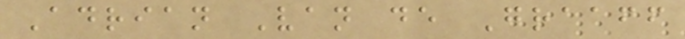Adrian Van de Graaff
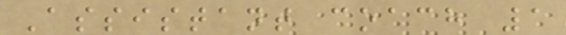Assistant coach 1
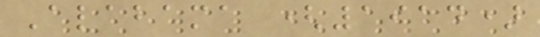Alabama (1914)
